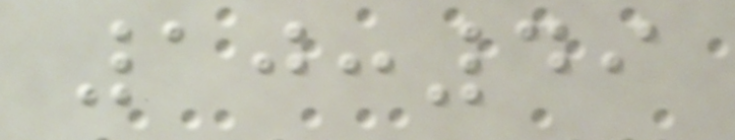10:49
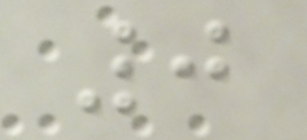0
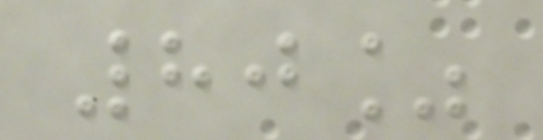80%
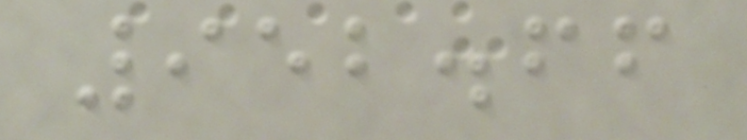952.66
